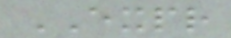EXPR
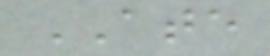ATE
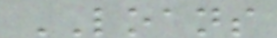LOANS
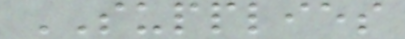SUPPLIES
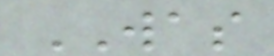WAS
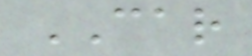CAR
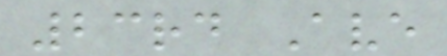23rd Ave
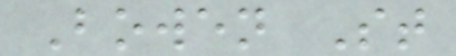Bowen St
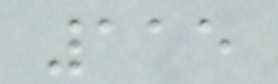115
